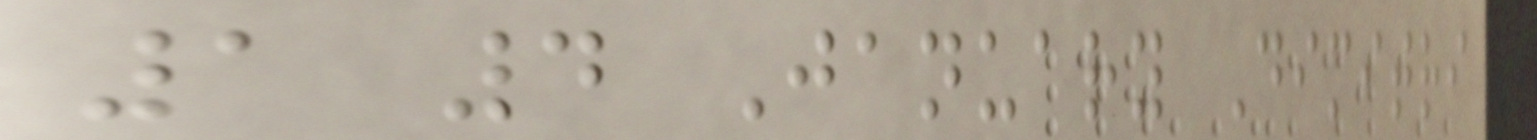1 4 January Dimitri
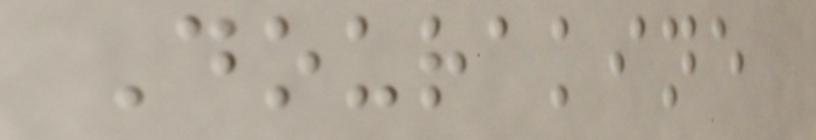Dourakine
